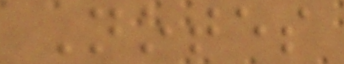Notes
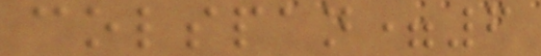colspan=6
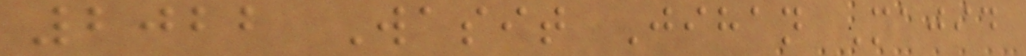2022 Wasit Jihan Majid
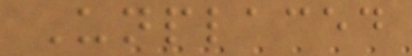Unplaced
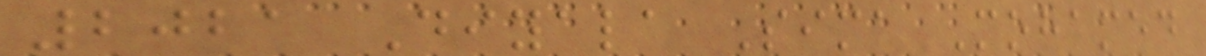2021 Diyala Sima Mohamed
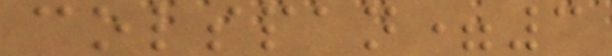colspan=3
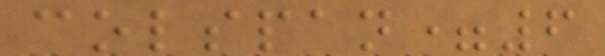colspan=6
